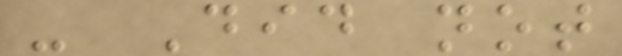- Did not
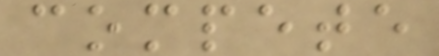compete
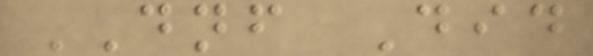DNF Did
